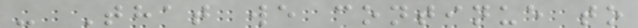- That we continue to
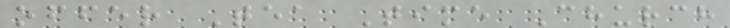offer Tea Time Church
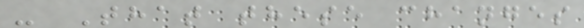- That these changes
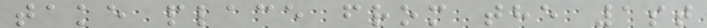take place from the 1st
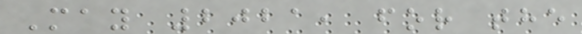May 2021, for the
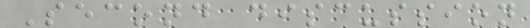Second discussion
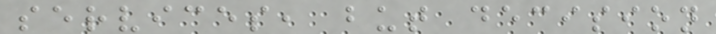services, but decision
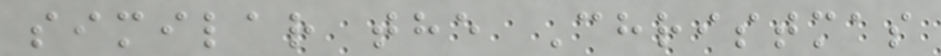similar the Christmas
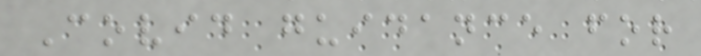Covid guidance for
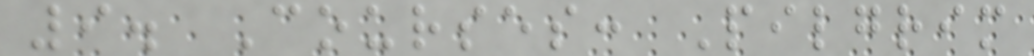9. Courses: Pilgrim
